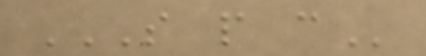S P C
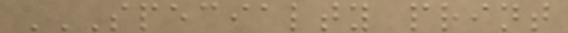SPECIALTY PRINT
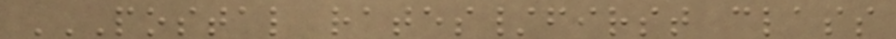POSTAL RATES/FIRST CLASS
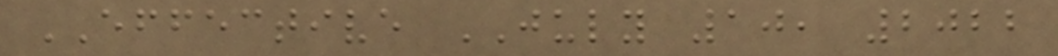EFFECTIVE JULY 10, 2022
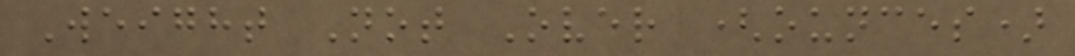Weight Not Over (ounces)
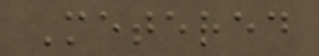Metered
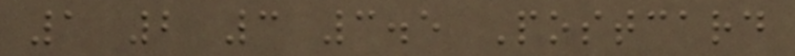1 2 3 3.5 Postcard
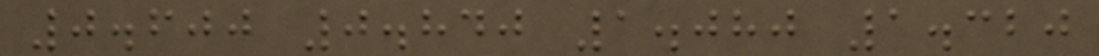0.600 0.840 1.080 1.320
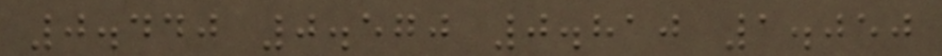0.440 0.570 0.810 1.050
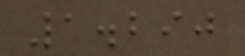1.290
